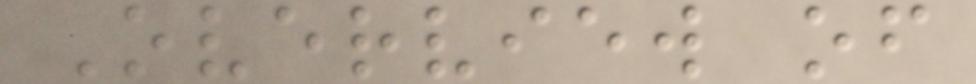Overview of
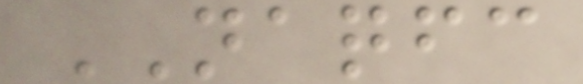NAQFC
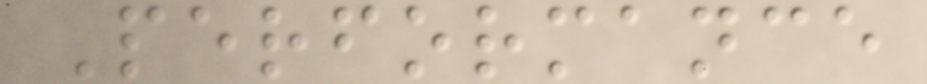Performance
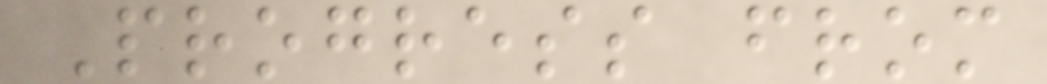Progress from
